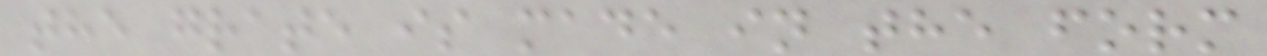the grate is made in the form
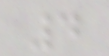4
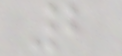2
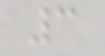3
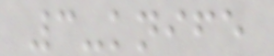3-knife
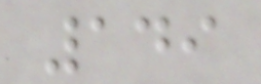149
